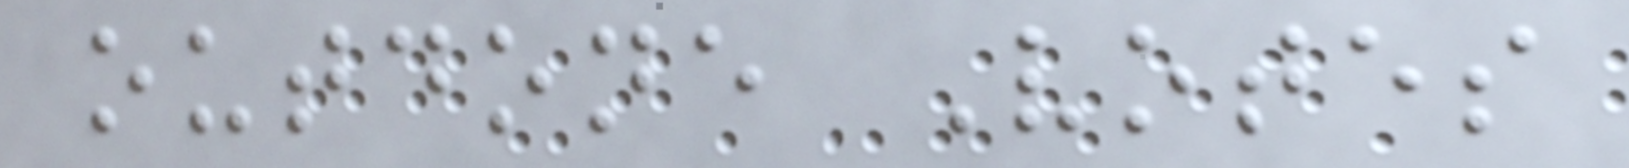outdone Votes
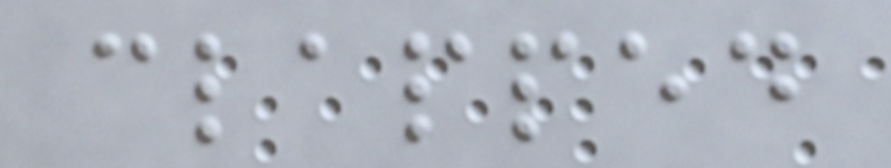clapped
